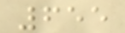655
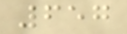657
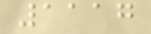1117
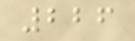226
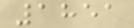1851
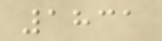1831
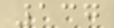137
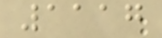1117
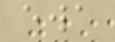ewa
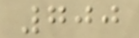700
